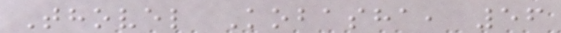Thovel Kobasha, 56
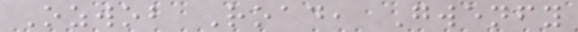Ozwob Road, Gwenfy
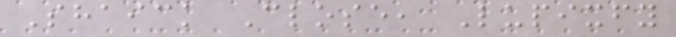Shaick Close, Lupixfy
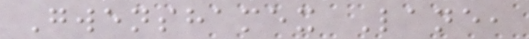Gwenshamex Lane,
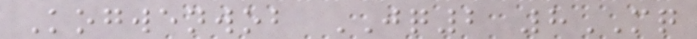Kogwenwob JQ2 8MQ
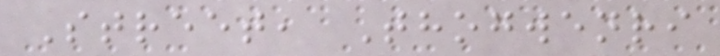Street, Thogwenri
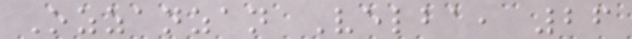Ozzanzan Velba, 26
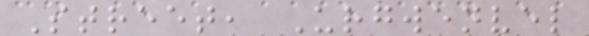Street, Urgwenvel
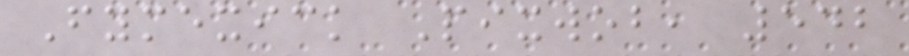Fymexick Pixwob, 542
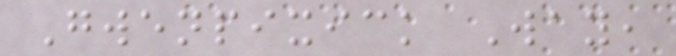Gwenpixick Way,
